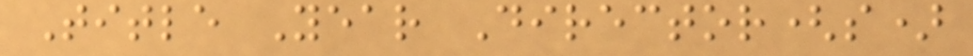Title Year Director(s)
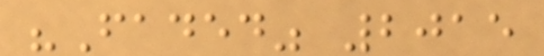"Faded" 2015
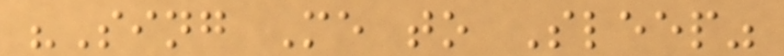"Sing Me to Sleep"
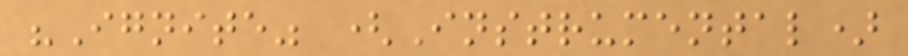"Ignite" (Instrumental)
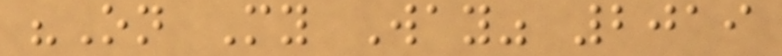"On My Way" 2019
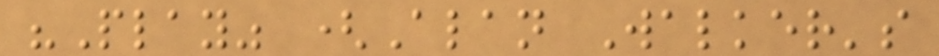"Play" (Alan Walker's
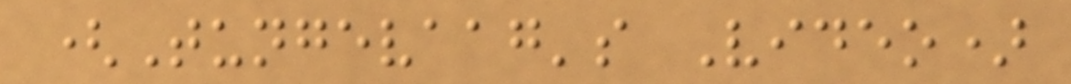(Tungevaag's Video)
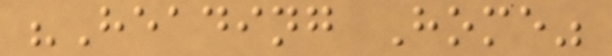"Heading Home"
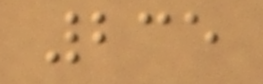235
